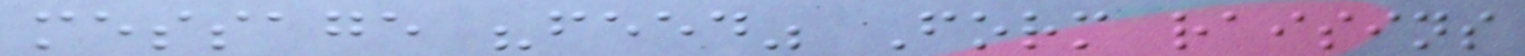message "feed" Form raisins
